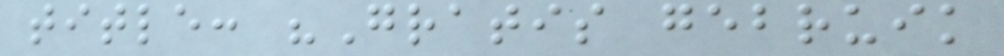title: "Gratis gebruik
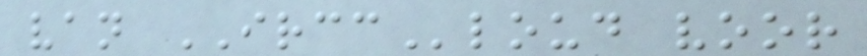van IRCCloud voor
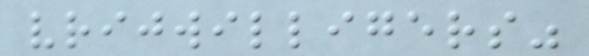vrijwilligers"
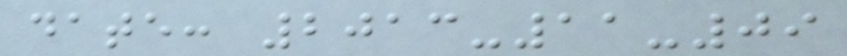date: 2013-11-09
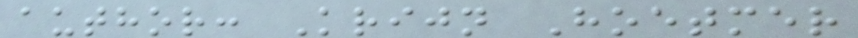author: Krijn Hoetmer
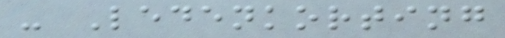- Ledenkorting
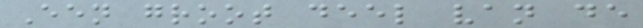Een groot deel van de
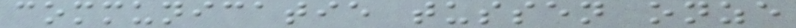communicatie tussen onze
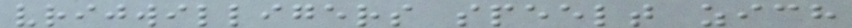vrijwilligers speelt zich
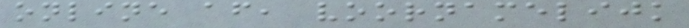online af, voornamelijk
